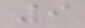9
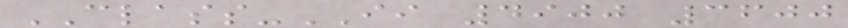CLASS-II 4900 3600
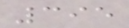395
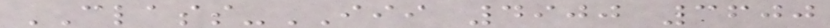CLASS-III 4900 3600
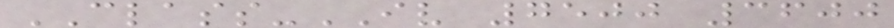CLASS-IV 7500 3600
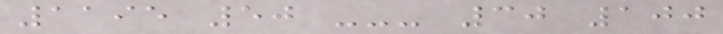1195 50 --- 30 100
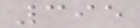395
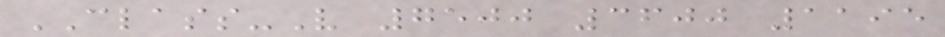CLASS-V 7500 3600 1195
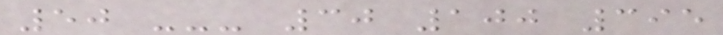50 --- 30 100 395
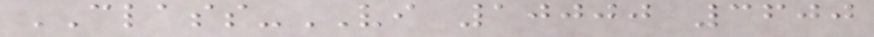CLASS-VI 10000 3600
